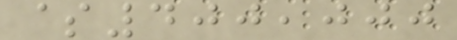$400,000
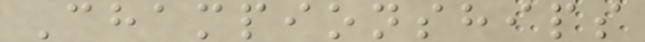Championships
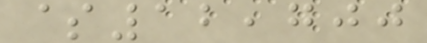$12,700
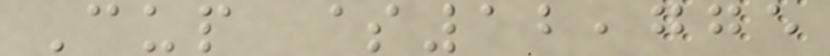Cup $12,775
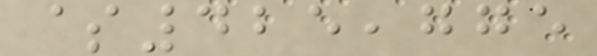$425,775
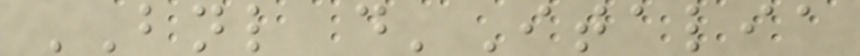BNL d'Italia
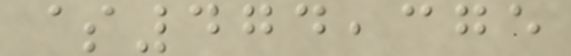$474,375
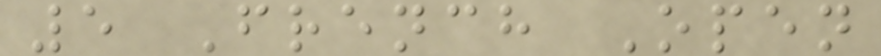5 French Open
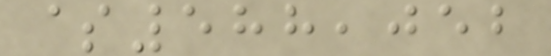$588,052
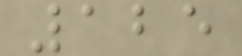125
